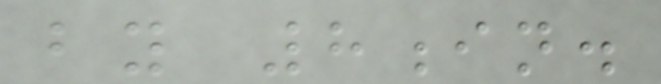by 8in.
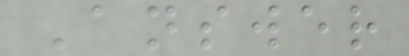Answer
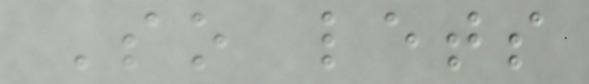So lets
